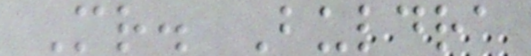Mr. Buldra
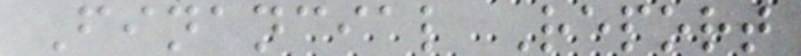Financial Report
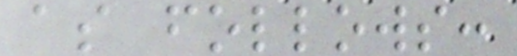as follows:
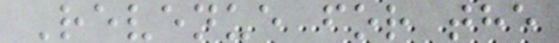Revenue for the
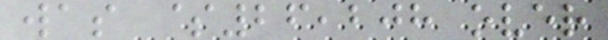was $26,208 over
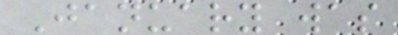January was
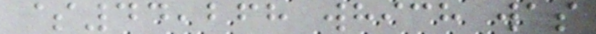$44,268 which was
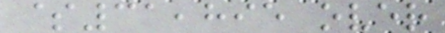$31,895 over
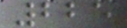225
